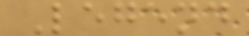Legend
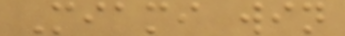Miami win
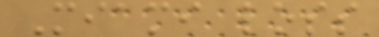Miami loss
